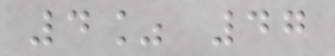4% 47
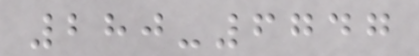280-6747
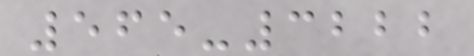565-3222
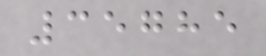35785
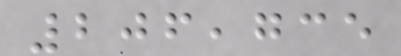206,735
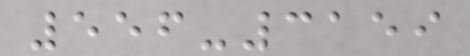556-3159
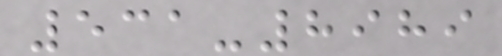531-8989
